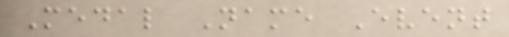Medal Name Event
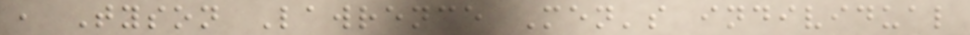, Tyson Lawrence Men's individual
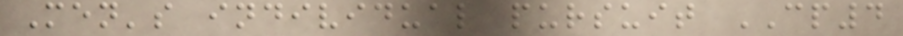Men's individual pursuit CP4
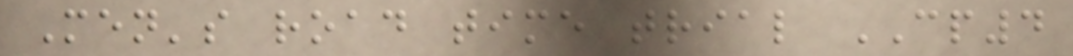Men's road time trial CP4
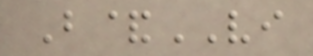B&VI
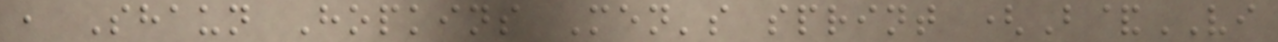, Shaun Hopkins Men's sprint (B&VI
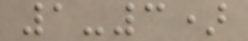1-3)
